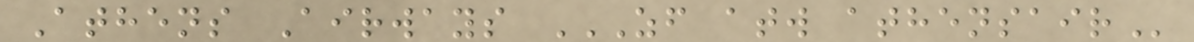Athens Airways ZF ATW ATHENSAIR
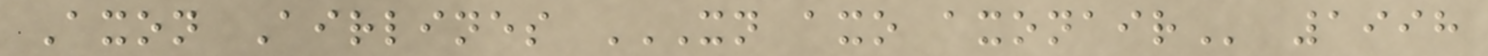Axon Airlines XN AXO AXONAIR 1998
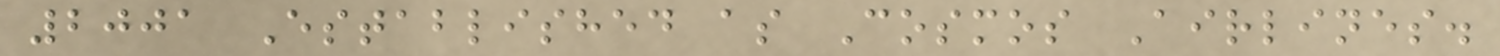2001 Established as Cosmos Airlines.
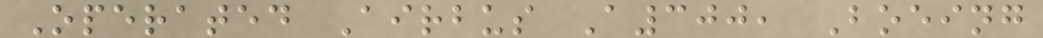Operated Airbus A300, Boeing
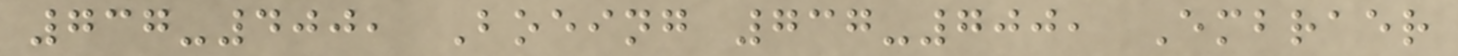737-400, Boeing 737-700, Embraer
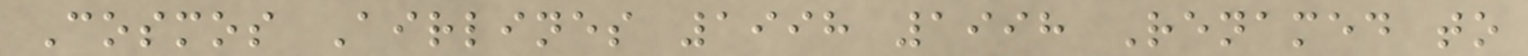Cosmos Airlines 1998 1998 Renamed to
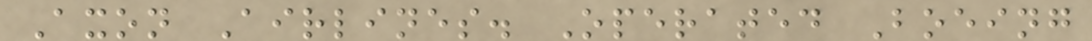Axon Airlines. Operated Boeing
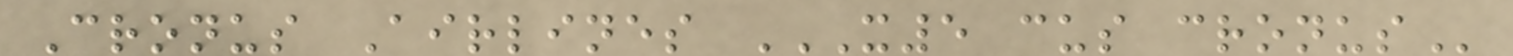Cronus Airlines X5 CUS CRONUS
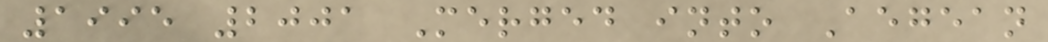1995 2001 Merged into Aegean
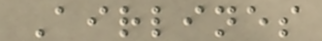Airlines
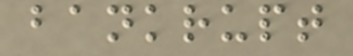bankrupt
